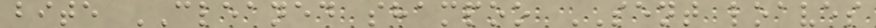bite CLEANED shampoo SENT loaves
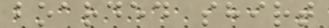boarded shirt
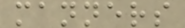manners
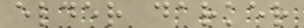elder darker
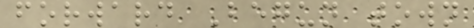forward Begun town
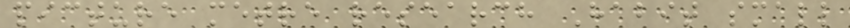picture metre research Habit small
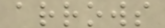arrows
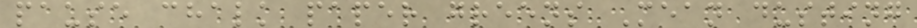pause chalk paper greens Mean dusting
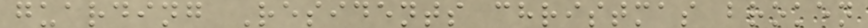guarding Residents christmas broken
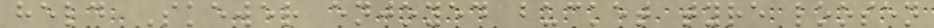held Skewer enjoyed bucket tyre loosen
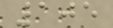105
